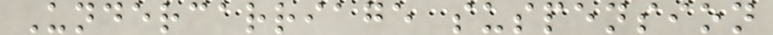Undercarriage suspension
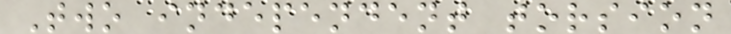Two independent torsion
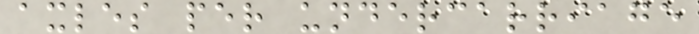axles per undercarriage
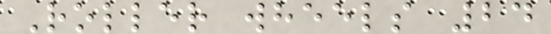Roller wheels 24
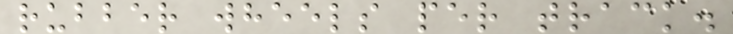rubber wheels per track.
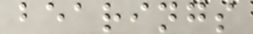bearings
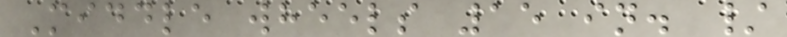Middle wheels 15 in. /
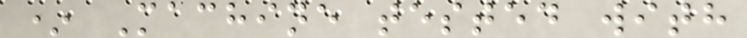* Machine tested with
